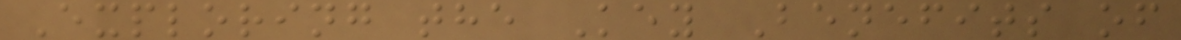Exploring the Key Benefits of
